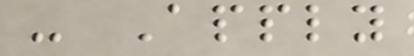- Apply
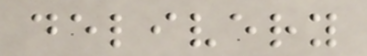delivery
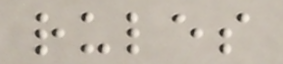rules
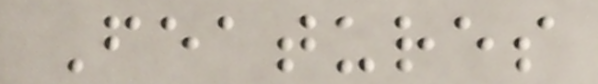Features
